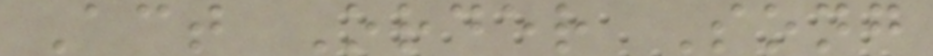Act Order Song
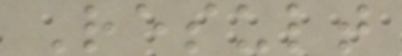Result
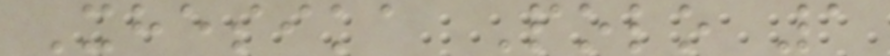Xhesika Polo 1
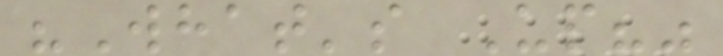"What's Up?"
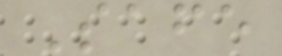Safe
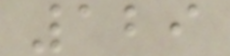129
